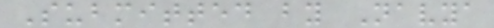Submitted by Navya
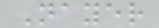Nayer
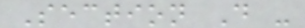Section D -
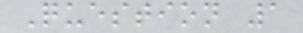Question 1
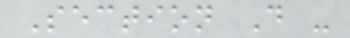Section D -
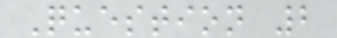Question 2
